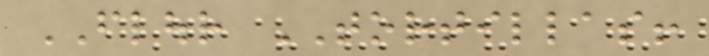FLOUR TORTILLAS!
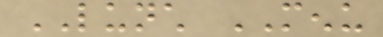LUNCH MENU
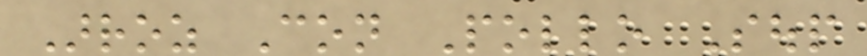Arroz Con Pollo Soup
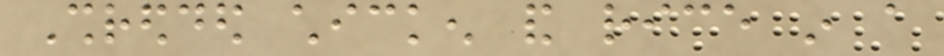Shredded chicken and rice in a
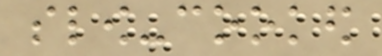slow-cooked
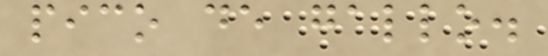pico de gallo.
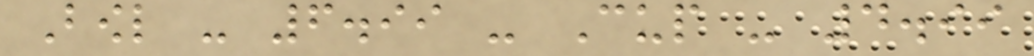Bowl - 6.99 - Cup - 4.99
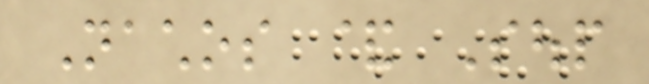Nachos & Soup
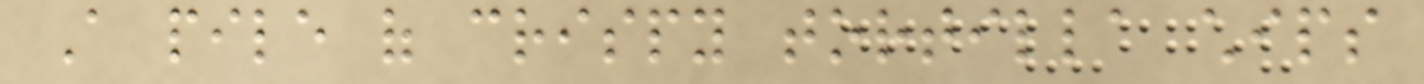A pile of crispy tortilla chips
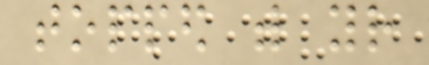topped with your
